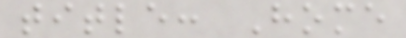title: Home
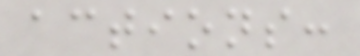actions:
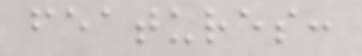features:
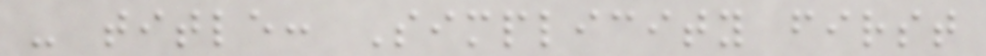- title: Simplicity first
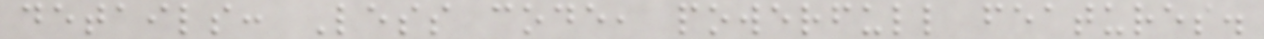details: Less code, powerfull features.
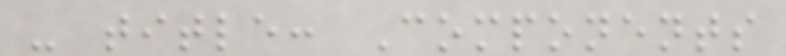- title: Components
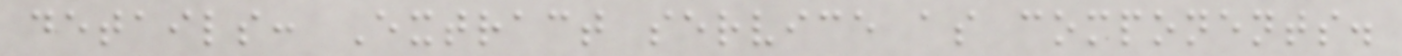details: Extract service as components.
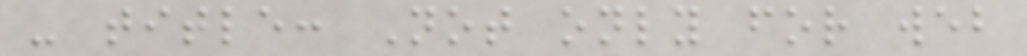- title: Not only for web
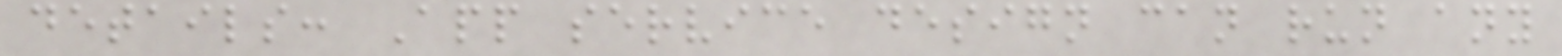details: App service design can run any
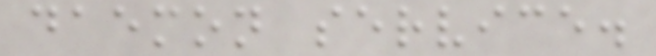daemon service.
